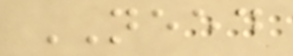NEED
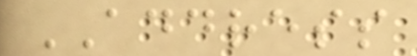ADDRESS
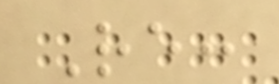Re:
